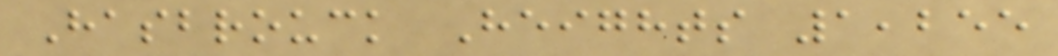Hasbrouck Heights 1,255
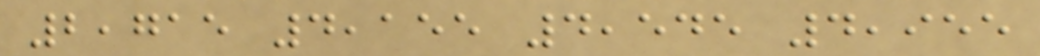2,715 4,155 4,545 4,955
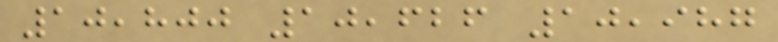10,800 10,626 10,987
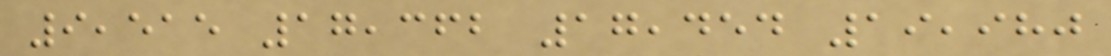9,515 17,362 17,454 19,980
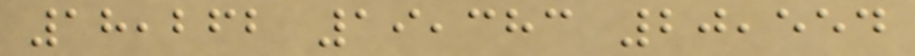18,262 19,383 20,554
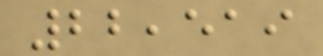22,519
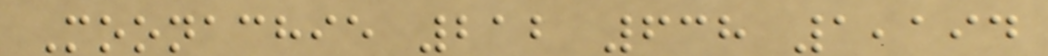Moonachie 212 638 1,194
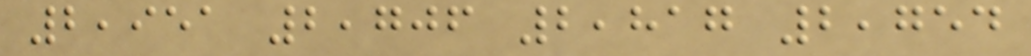2,951 2,706 2,817 2,754
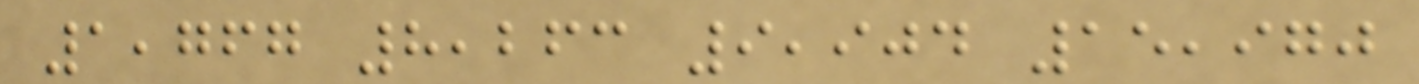1,767 8,263 9,904 15,970
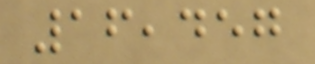16,457
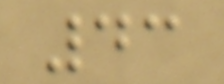43
